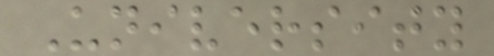University
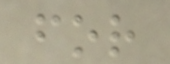for
